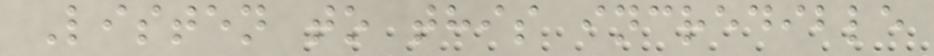Listen to this incredible
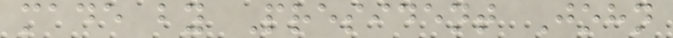made by President John
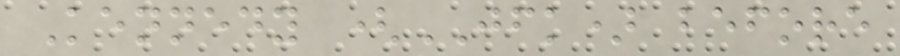Kennedy (JFK) before
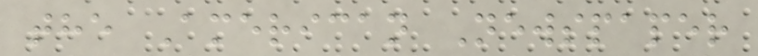the American Newspaper
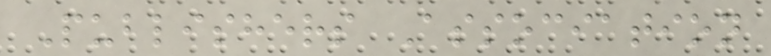Publishers Association
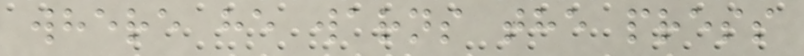where he warns the press
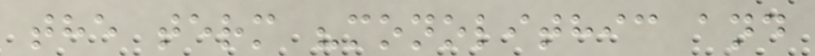the term "monolithic and
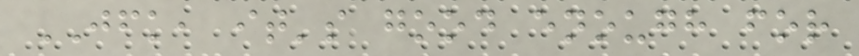JFK, it's good enough for
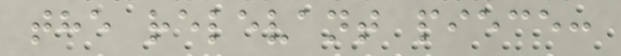the relevant piece:
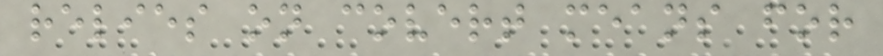relies on covert means for
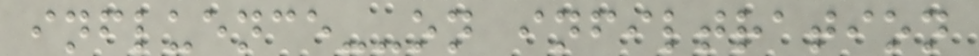influence--on infiltration
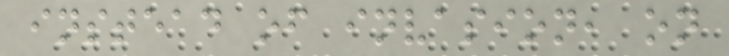instead of invasion, on
